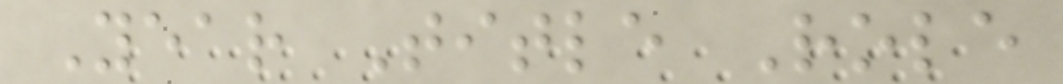Year Title Role
